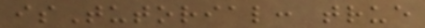isTutorial: true
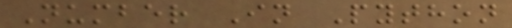Number In Python
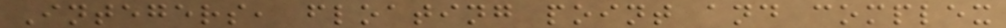Integers, floating point and complex
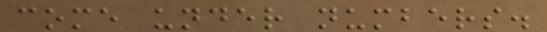come under numbers.
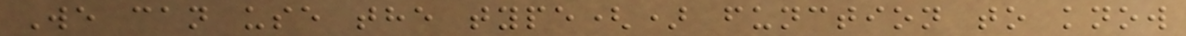We can use the type() function to know
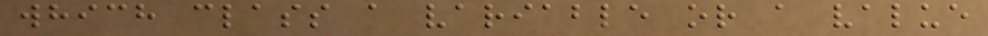which class a variable or a value
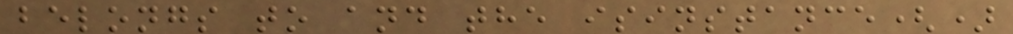belongs to and the isinstance()
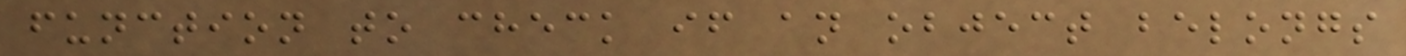function to check if an object belongs
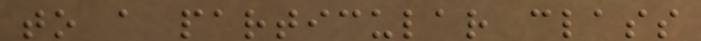to a particular class
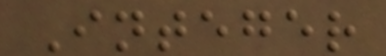Integer
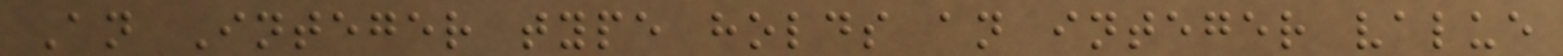An Integer type holds an integer value
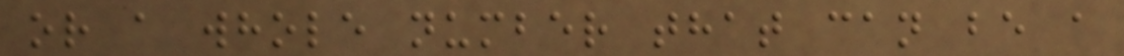or a whole number that can be a
